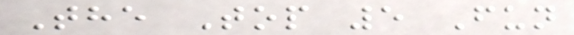The Top 5 Fun
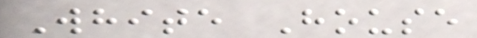White House
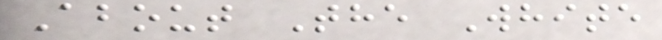About The White
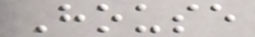House
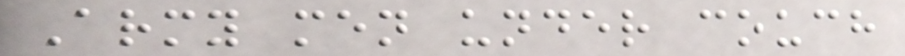Army men under couch
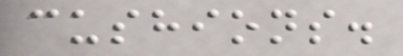cushions.
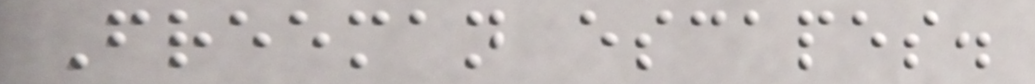Freeman escapes.
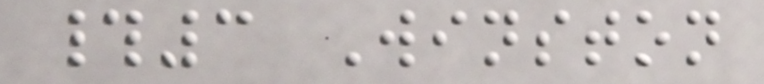#3 Winston
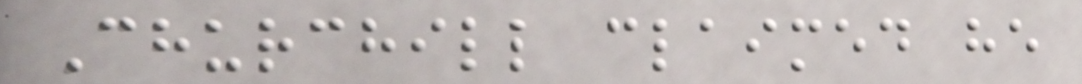Churchill claimed he
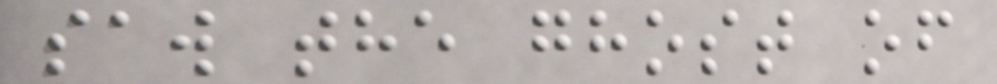saw the ghost of
